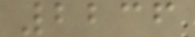2236
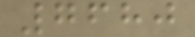7680
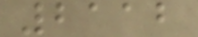2112
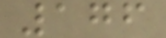176
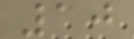10
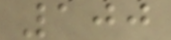100
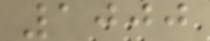1000
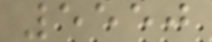5550
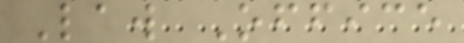Law Office
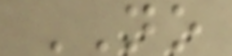NO
